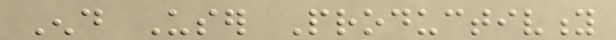End User Productivity
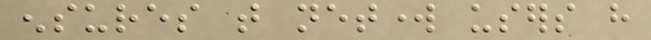ensures that network users have
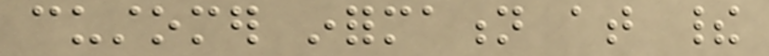customer information at their
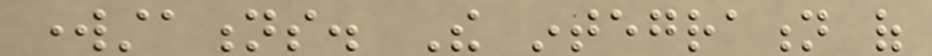workstations. The integration of
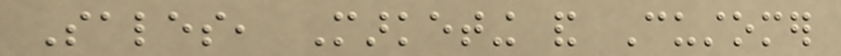Sales, Marketing and Customer
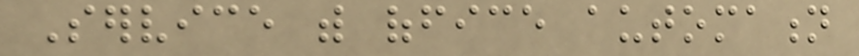Service with office automation
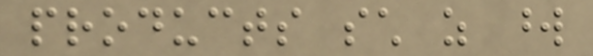products such as word
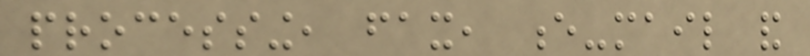processing, fax, e-mail and
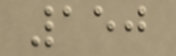150
